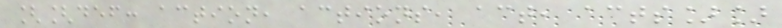[[def: action, actions, act, acts]]
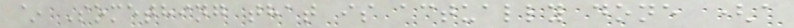~ Something that is actually done (a
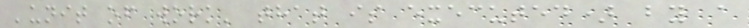'unit of work' that is executed) by a
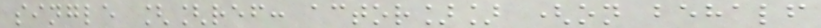single [[ref: actor]] (on behalf
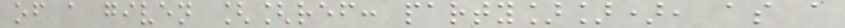of a given [[ref: party]]), as a
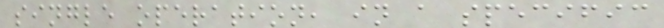single operation, in a specific
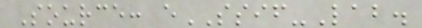Source: eSSIF-Lab.
